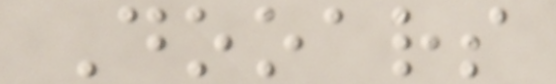Dooars
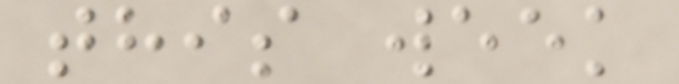this week
